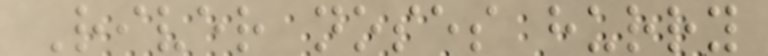River noses hurry
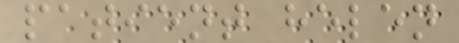patient helen
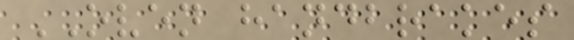OVEN handbrakes
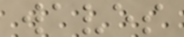waves
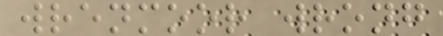wrenmoor wrong
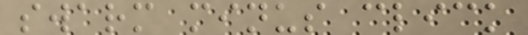swarm minus click
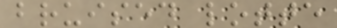bruised lotte
